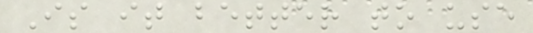Is it better to use
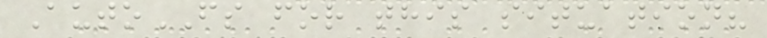AutoFS for this situation?
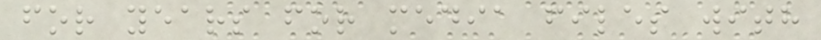for years for media files with
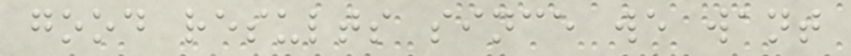good results since we want
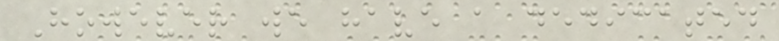However we have a dedicated
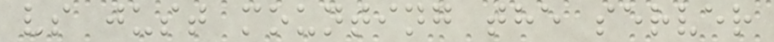vs just mounting the server
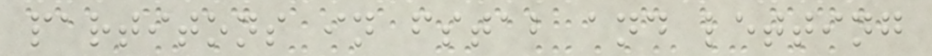partitons in fstab and letting
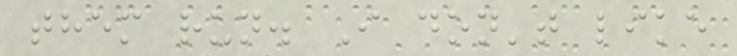them run. I don't like
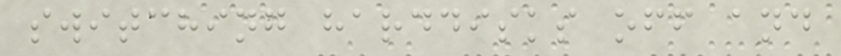switching harddisks off and
